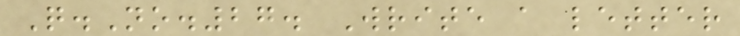Q.No.27. Write a letter
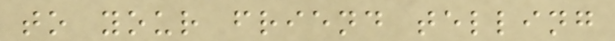to your friend telling
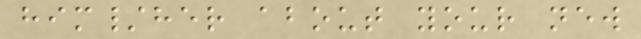him/her about your new
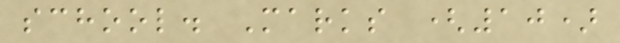school. Marks (10)
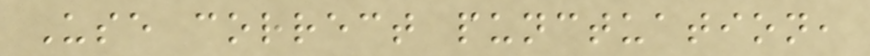Use correct punctuation,
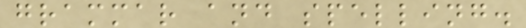grammar and spelling.
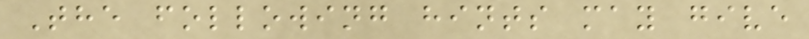The following hints may give
